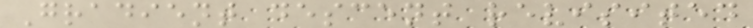Gradient descent revisited
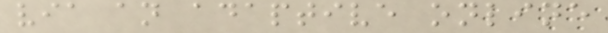via an adaptive online
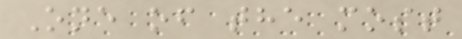One of the most
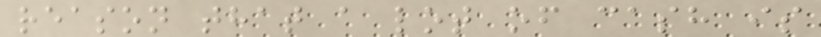reason that a lot of cash is
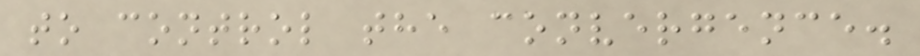to control the convergence.
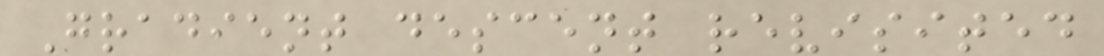Gradient descent revisited
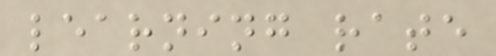learning rate
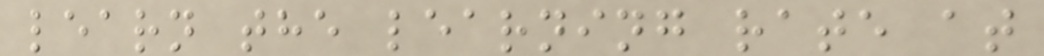learn the learning rate at
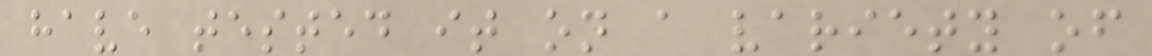have tested it on a variety of
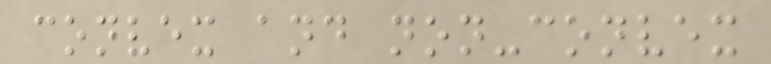convex and non-convex
